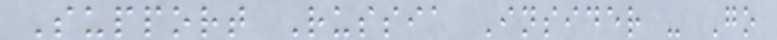Support Russia Insider - Go
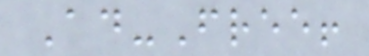Ad-Free!
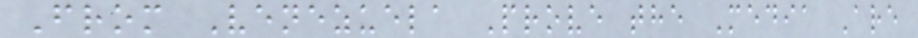From Venezuela Prove the Media Are
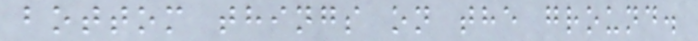bottom things on the ground.
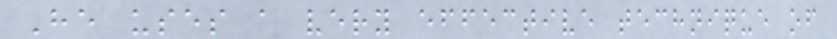He uses a very effective technique of
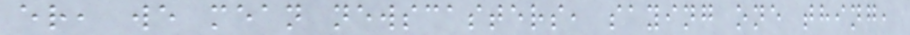er, we mean newscasters, saying one thing,
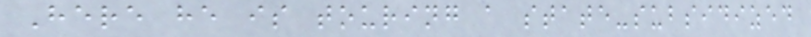Here he is touring a state-subsidized
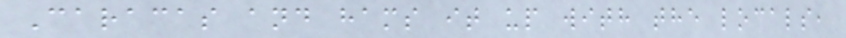Caracas and hams it up with the locals,
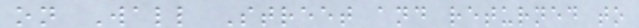on Wall Street and returned to
